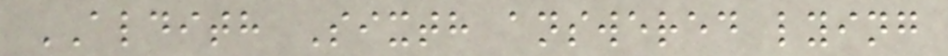ALDITH Sixth answered lying
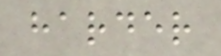harder
